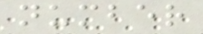number
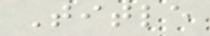Title
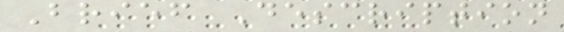Brief Description
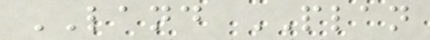LAND PLAN
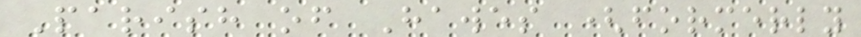Parish of Hawes (formerly
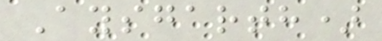Aysgarth)
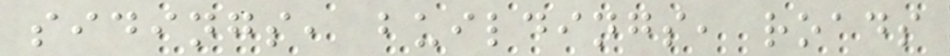sidings, buildings, roads
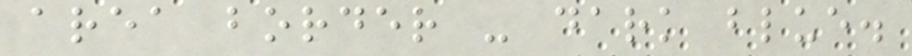area border - dark blue.
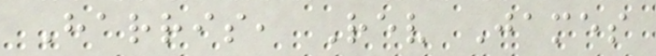Harris, Rev James
